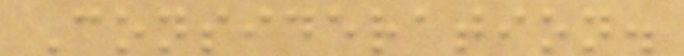Consideration.
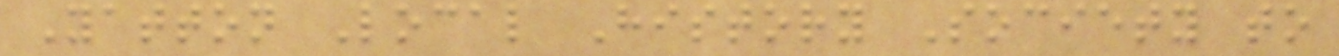Yatton Local History Society to
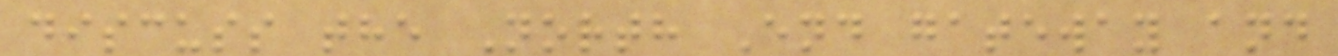discuss the North End gateway and
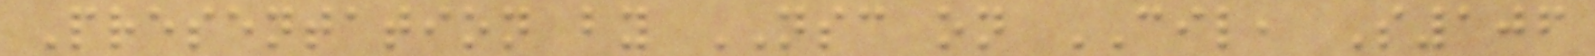Presentation by NSC on CIL, S106
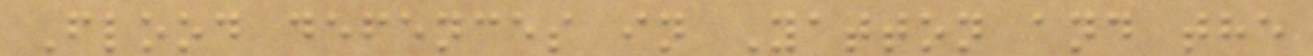Flood defences in Yatton and the
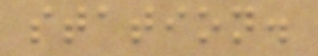station.
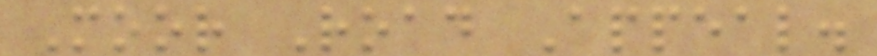Moor Road Appeal.
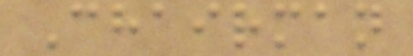Chairman
